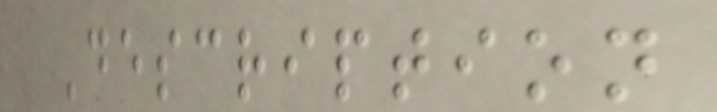Description
